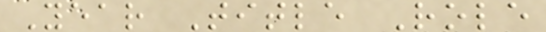Year Title Role
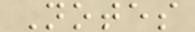Notes
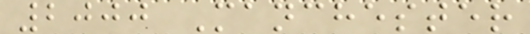2000 Manchester
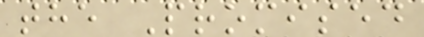the Promised
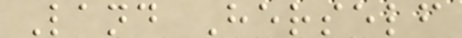Land Herself
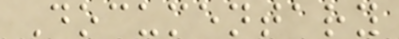Documentary
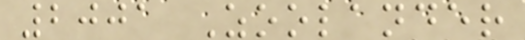2001 Zoolander
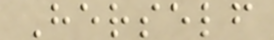Herself
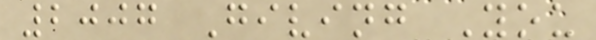2007 Giving You
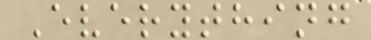Everything
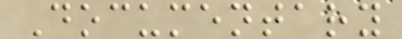Documentary
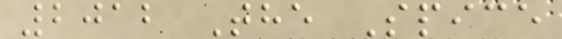2012 The Spice
